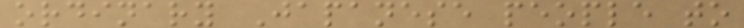ordinary Japanese people to
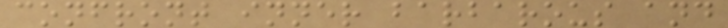confront inner barbarous and
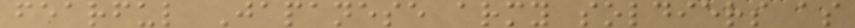fearful Japanese army soldiers as
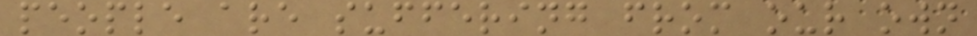people are suffering from our own
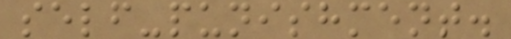self-punishment.
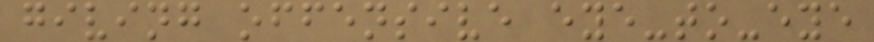giving offensive eye-to-eye
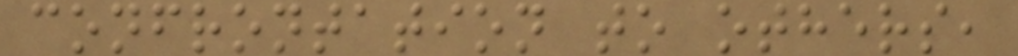confrontation to others,
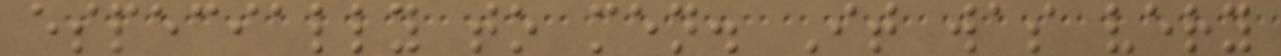especially to men. It was very
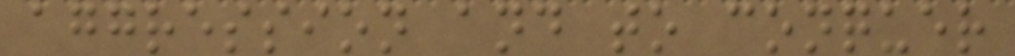aggression and to conquer
